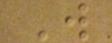Will
